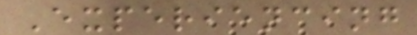Experiencing
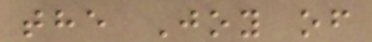the Joy of
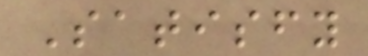Satisfy
